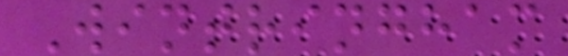Wintringham
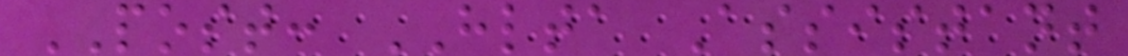POST: HLTA Assistant
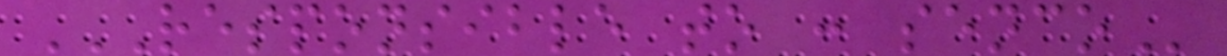RESPONSIBLE TO : SENCO
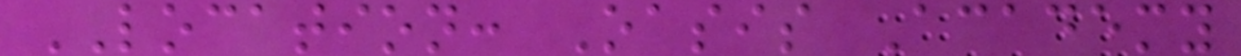LOCATION: Oasis Academy
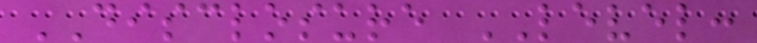DISCLOSURE LEVEL:
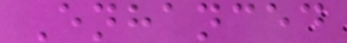Enhanced
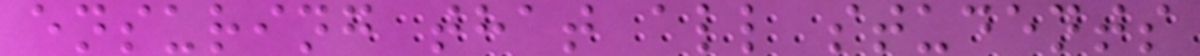ensuring that all students
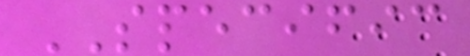SPECIFIC
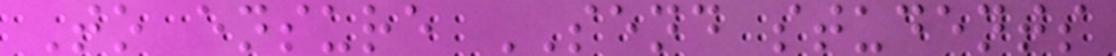To ensure SEND students
